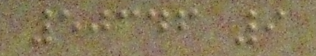50346 9
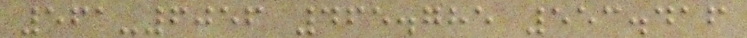561-6056 465.785 553.416
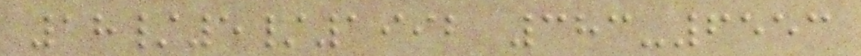18/5/1992 383-6553
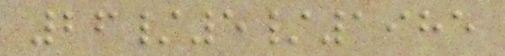26/5/1985
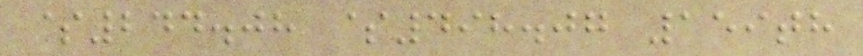$244.08 $498.07 159th
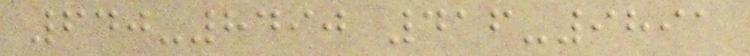640-8490 416-9891
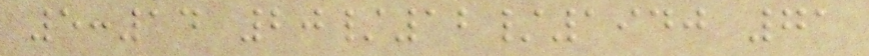5:14 20/12/1940 71
